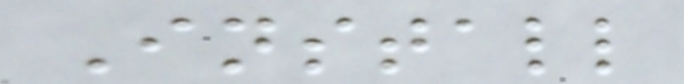Install
